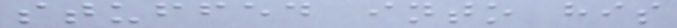stuffed into his
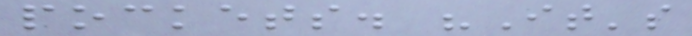pockets. "It's
